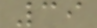39
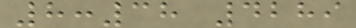8:38 4289
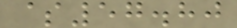$57.80
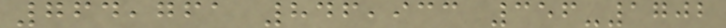764,761 846,933 356-1702
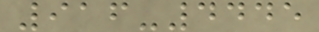916-4445
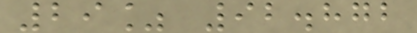29% 92.872
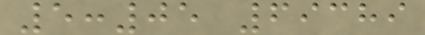5:05 69389
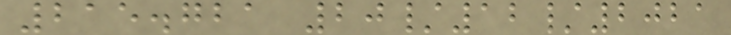215.721 20/12/2021
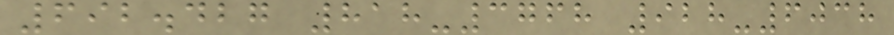692.427 818-3768 928-6038
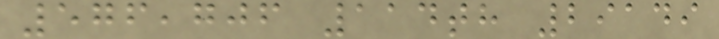576,706 114th 29149
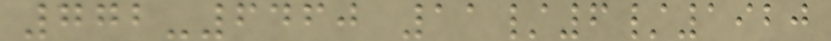772-6460 11/6/1920
